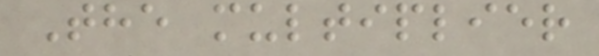The multiplier
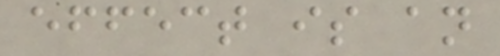effect is an
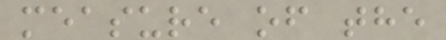measure of the
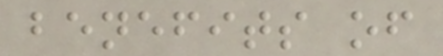benefits of
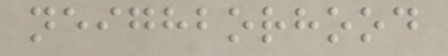neighborhood
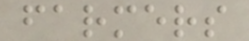farmers
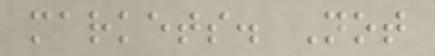markets. Not
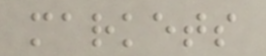markets
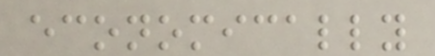economically
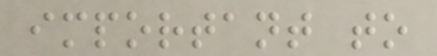important to
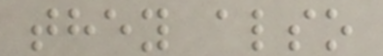they also
